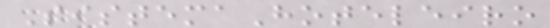SistemaHoteleiro
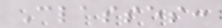Classes:
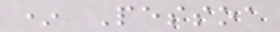* Pessoa
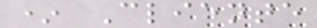* Cliente
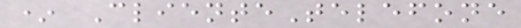* ClienteTelefone
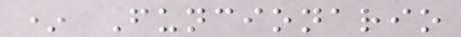* Funcionario
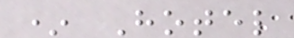* Hotel
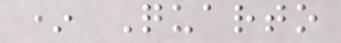* Quarto
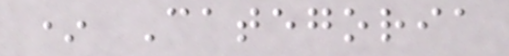* Categoria
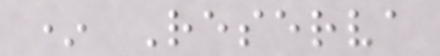* Reserva
